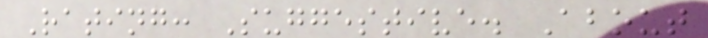Rating: Suggestive. About
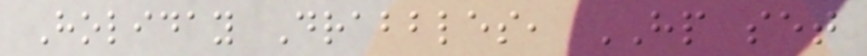Holiday Drabbles, HP set
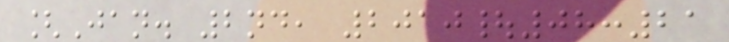[Jan. 2nd, 2010|08:21
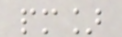pm]
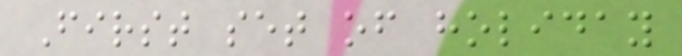First set of holiday
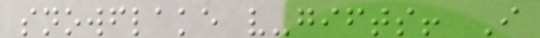snowflake v-gifts! I
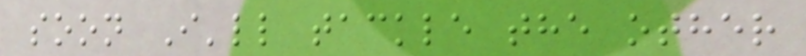soon I'll tackle the other
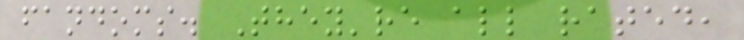fandoms. They're all rated,
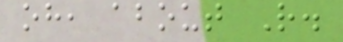oh, about R.
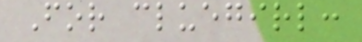For cluegirl:
